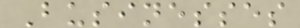Businesses
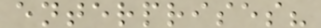enterprises?
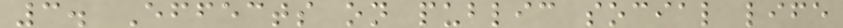3. Effects on public social life
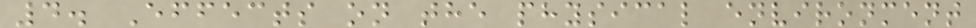4. Effects on the physical environment
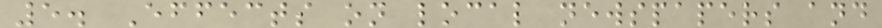5. Effects on local newspapers and
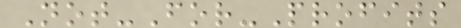Not-For-Profits
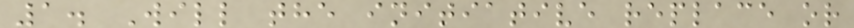1. Will the initiative replace or
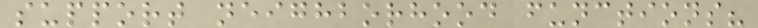support neighborhood functions?
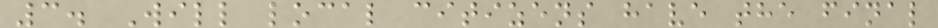3. Will local citizens have the final
